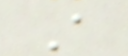A
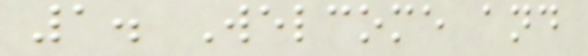1. Welcome and
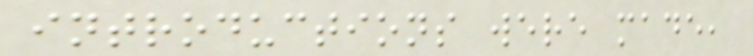introductions were made,
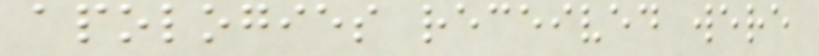apologies received were
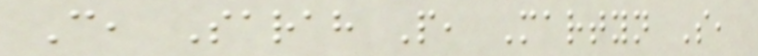C, Sarah P, Martyn S,
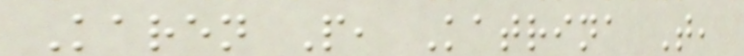Karen P, Katrina T,
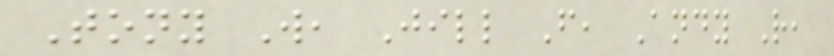Tony W, Jill F, Andy R,
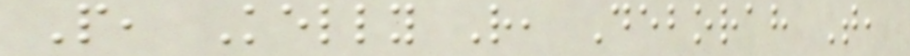P, Kelly R, Deborah T,
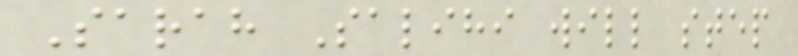Sarah Salihi will step
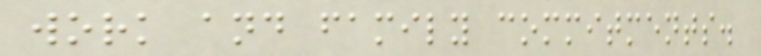work and family commitments.
